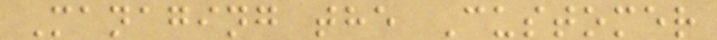Managing the Customer
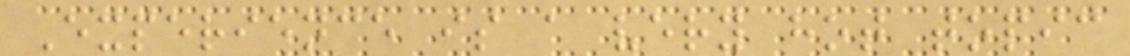Experience is a very hot topic
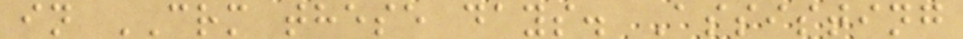in CRM these days. Assisting
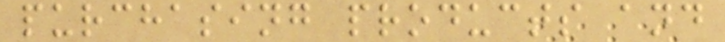purchasing products and
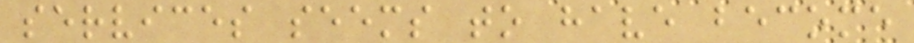services seems to have become
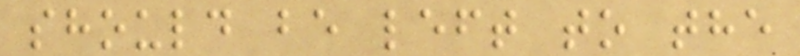should be left to the
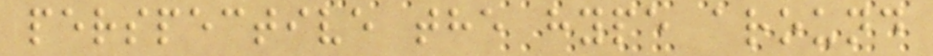perspective the hype around
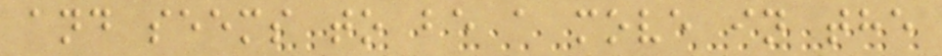and seems to be a move in the
